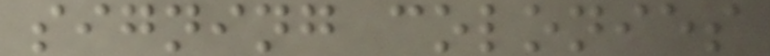signing colonies
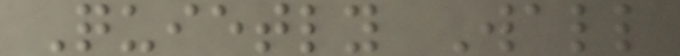Quietly Wall
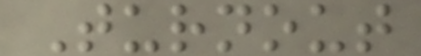Turnout
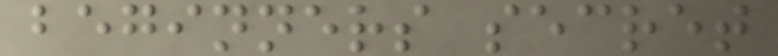beginners secret
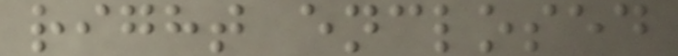right enclosed
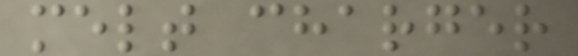melt charger
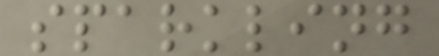sparkling
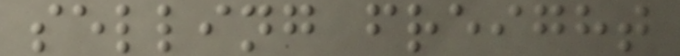selling freight
